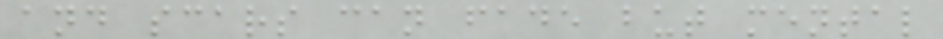and scars can fade but mental
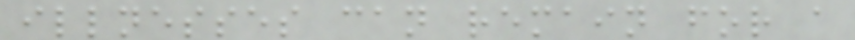illnesses can remain for a
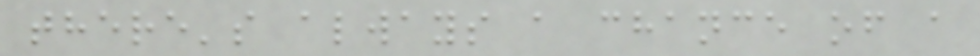there's always a chance of a
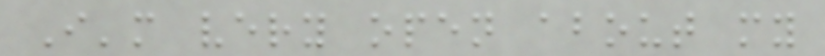I'm very open about my
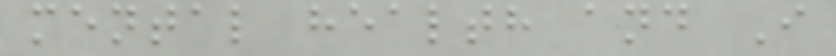mental health and I
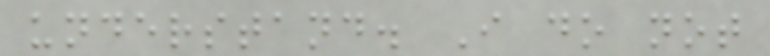understand. I do not
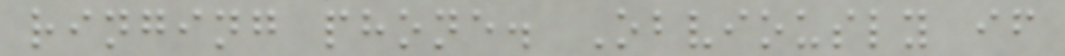ringing phone. Obviously if
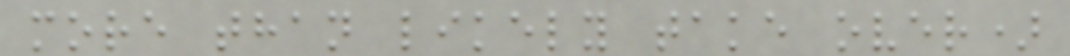more than likely take over)
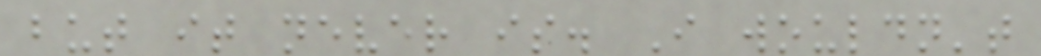but it never is. I wouldn't
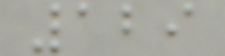129
